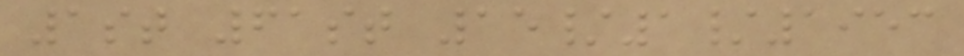1st 61st 15/1/1953
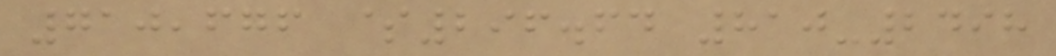710,676 $296.64 810-2498
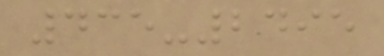435-2495
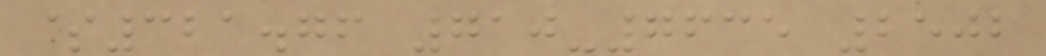$321.76 710-7635 2502
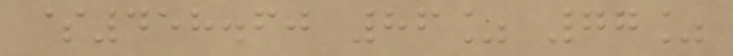$458.60 86% 77%
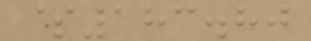$183.80
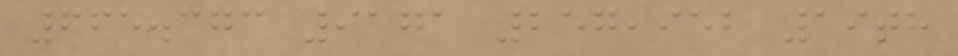665.373 9171 257,952 19th
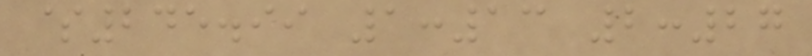$245.99 1:13 2:27
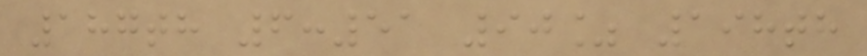187th 6:51 90% 198th
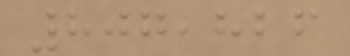807,826
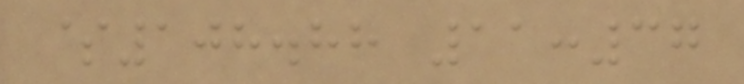$108.88 11:37
